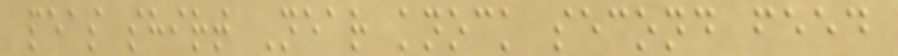peas shirt Near knock second feed
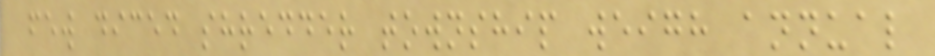few diced shredder township weigh annual
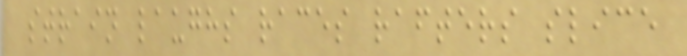strain laughs races rafters slice
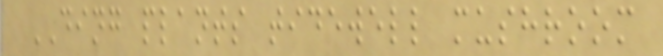DING plants tidewell mushroom
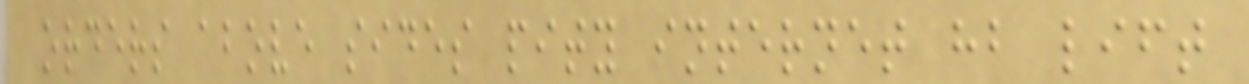orders above sides pity internet hb lift
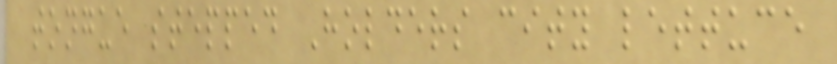tongue stepped Holders city lettuce
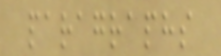paragraphs
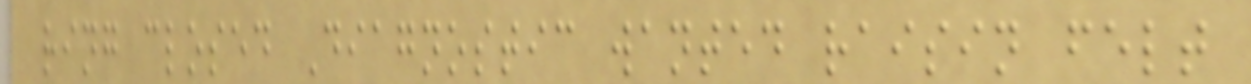ring closed Diagnostic wanted raisin felt
